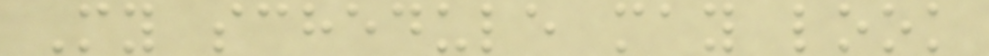My schedule may look
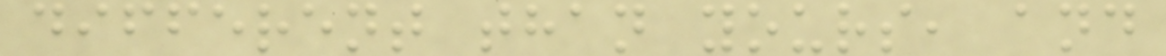different than yours, and
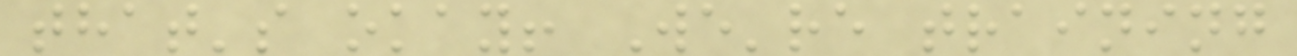that's okay! We're training
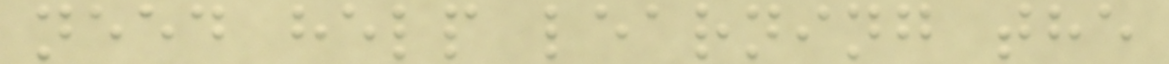need help learning the
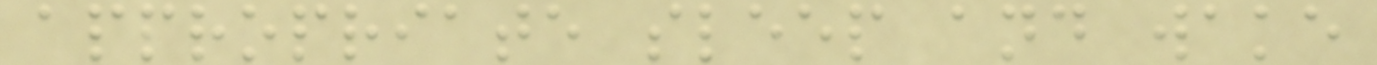appropriate sleep and wake
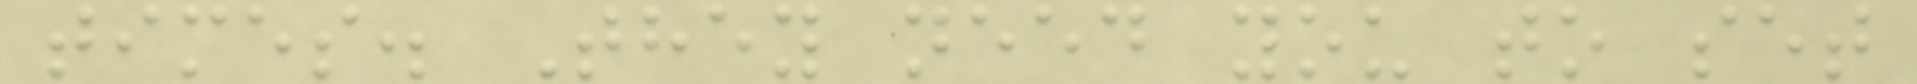times. They need you to set
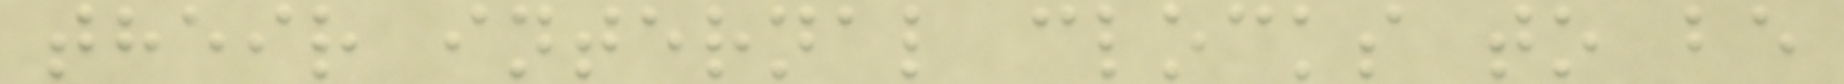their internal clocks to be
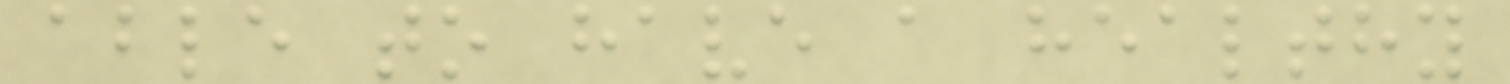able to have a healthy
